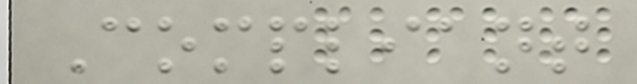Compliant
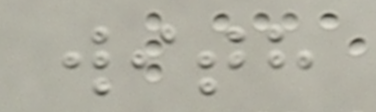with
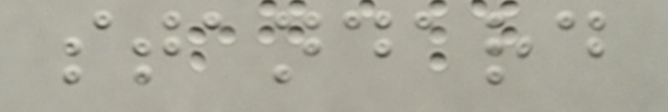standard
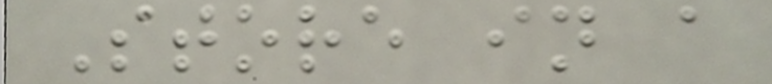Store in a
